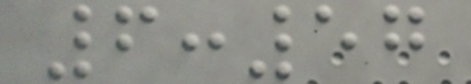6:57
